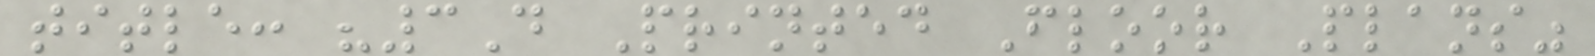title: "3D Printed Floor Plans"
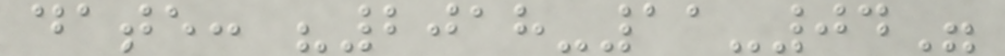date: "2018-11-04"
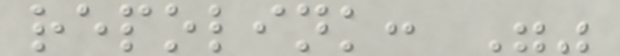repolink: ""
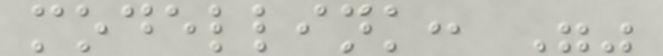modellink: ""
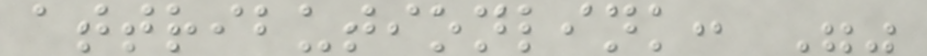attributionlink: ""
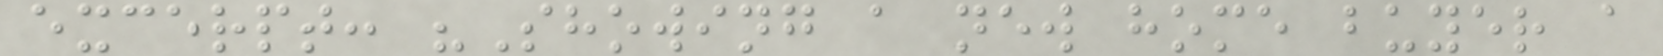excerpt: "Showing a new home buyer a
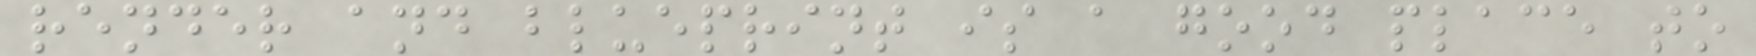render and blueprint is a good place to
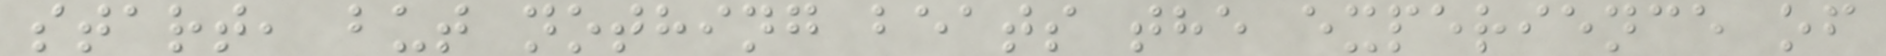start, but nothing beats the experience of
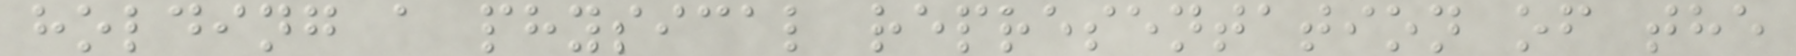holding a physical representation of the
